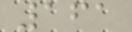161
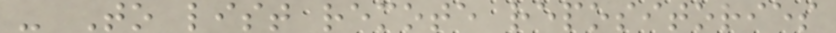- To list remote repositories
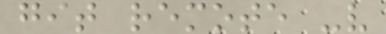git remote -v
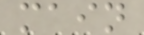main
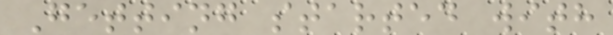Getting started with
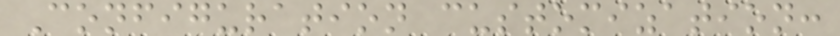Configuration customization:
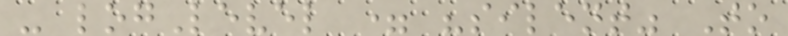- logLevel = "silent" To
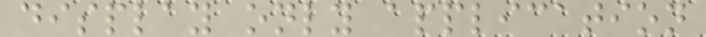display only application
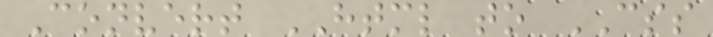Convert HTML to CSS
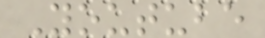Youtube
